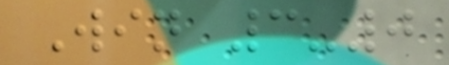Win 3-0
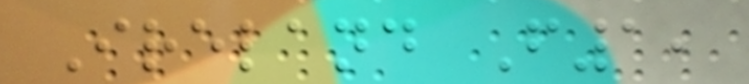Ireland F1,
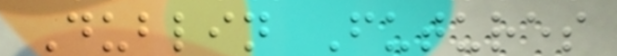Dublin Futures
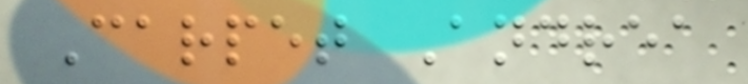Carpet Andrea
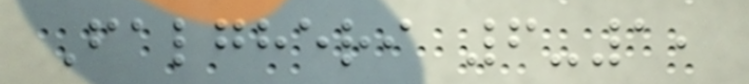Falgheri 6-1,
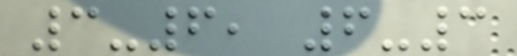3-6, 6-3
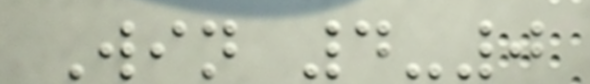Win 4-0
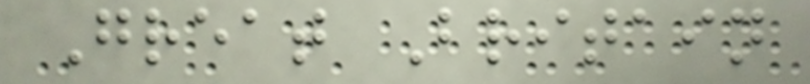Great Britain
